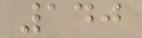140
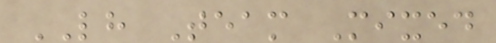LH Team Mixed
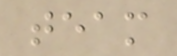team
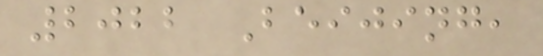2022 Beijing,
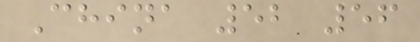China 52 56
